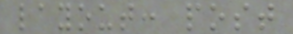layout: post
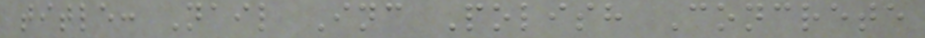title: Nail Inc Polish Concrete
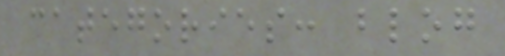categories: blog
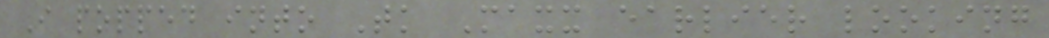I popped into Tk Maxx earlier looking
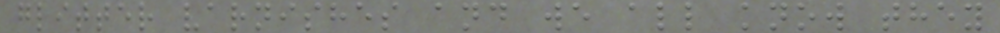glitter varnishes and we all know they
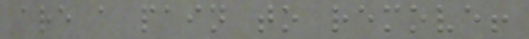are a pain to remove!
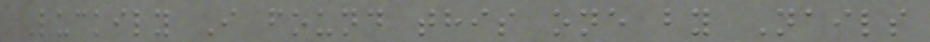Luckily I found this one by Nails
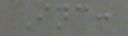Inc:
